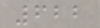622
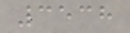3538
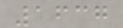1637
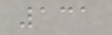131
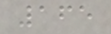165
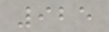925
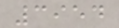3954
